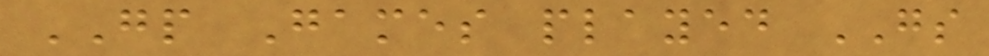GP Games played GS
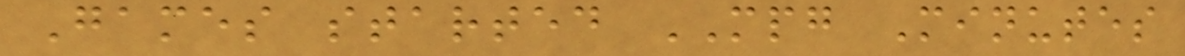Games started MPG Minutes
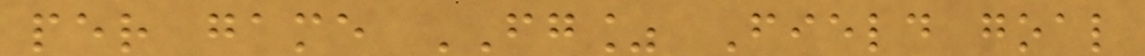per game FG% Field goal
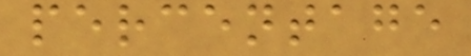percentage
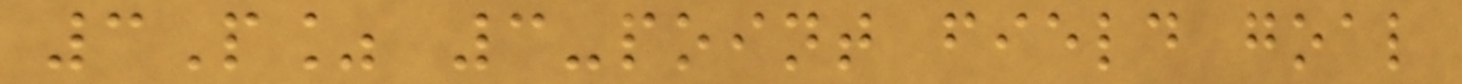3P% 3-point field goal
